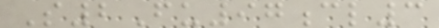S2Fu97cl3
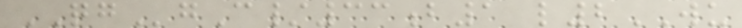QGgC/33b1 l2WU
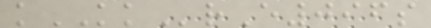kKKrE096s
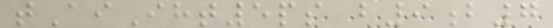tAiIht5ps b9b7
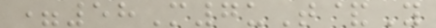=58M7uT&Y
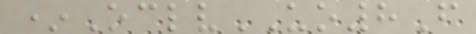*OclvUO8F
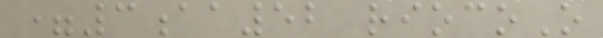=3aa52 riocoO
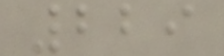229
